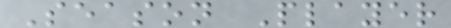Season Player
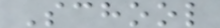School
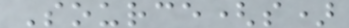Source(s)
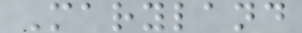Maryland
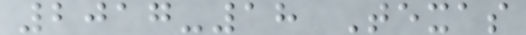2017-18 Texas
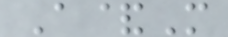A&M
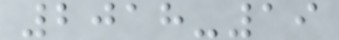2018-19
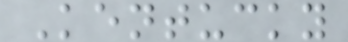Kentucky
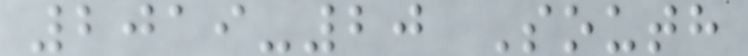2019-20 South
